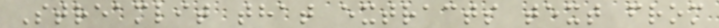Streamlit that extracts text from
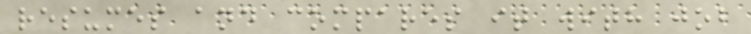resumes and compares it with job
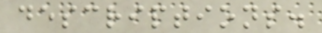descriptions.
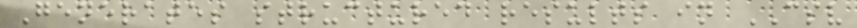Generates structured results in CSV
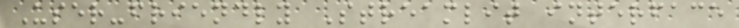User-friendly Streamlit interface
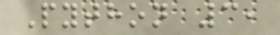Python 3,
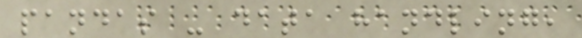pandas - data handling,
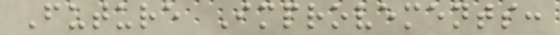Future Improvements:
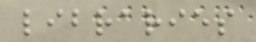libraries
